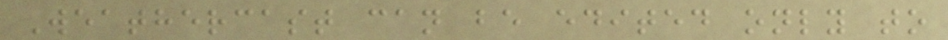Weathercast can be edited only to
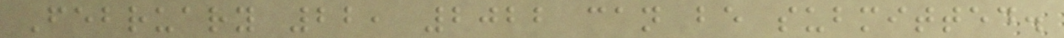February 22, 2022 can be submitted.
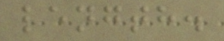length.
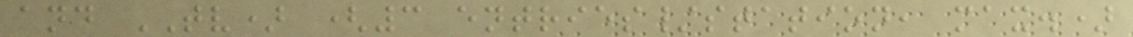and TV) (3 entries/station, max.)
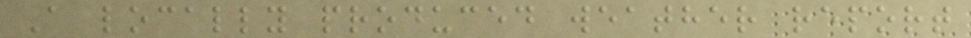A locally produced weather report
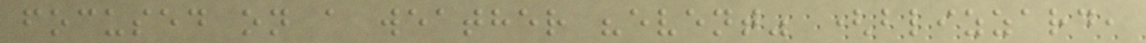focused on a weather "event" (blizzard,
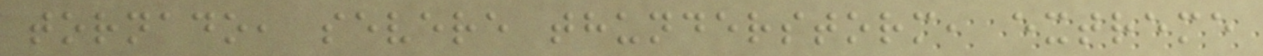tornado, severe thunderstorm, extreme
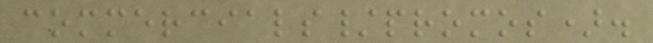commercials/promos).
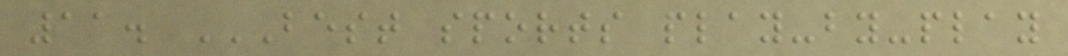11. BEST SPORTS PLAY-BY-PLAY
